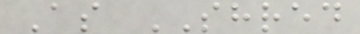As SHRED
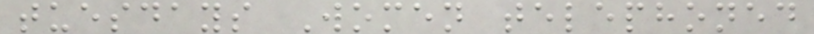tuesdays Women telephoned
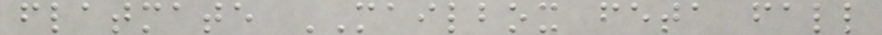flatmate MAILBOX feta fall
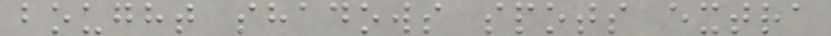bought shadows spots extra
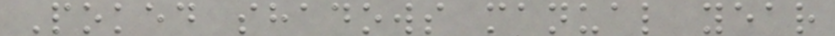Poked shadows manual year
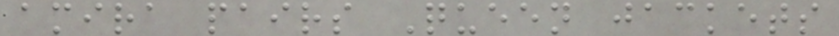amira pairs Queen jackets
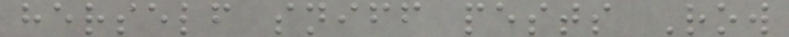herself sniff pests Row
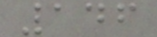146
